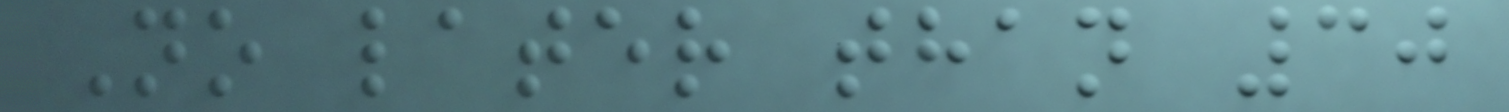No later than 30
